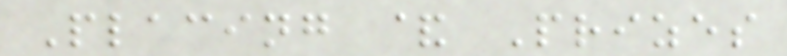Placing & Prizes
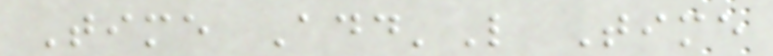Time Add'L Time
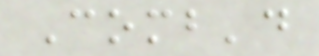Comb'd
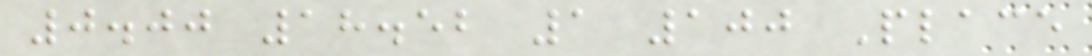0.00 18.52 1 100 Place
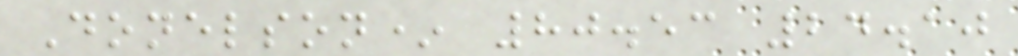Donelson* 80.53 24.10
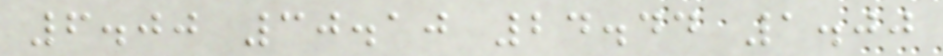6.00 30.10 24.44 1.00
